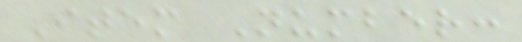Item Number:
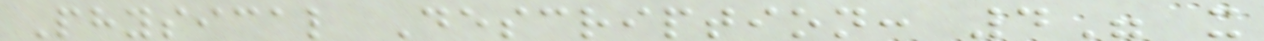Physical Description: 4" x
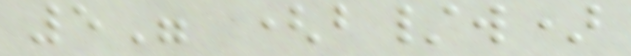5" (b/w)
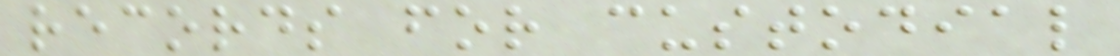records for custodial
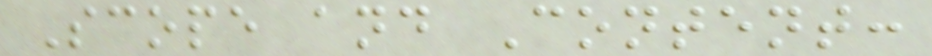Scope and Content:
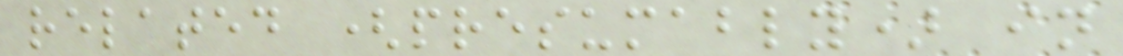related (presumably) in
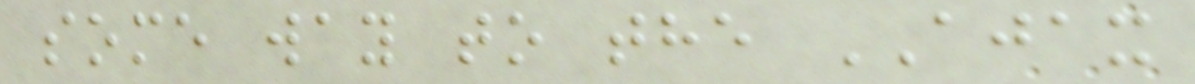some way to the AJAX
